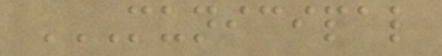MUNICIPAL
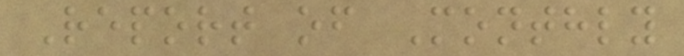Report of Monthly
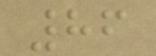86
